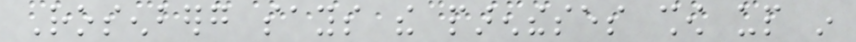Rosenberg says the parentheses show up in
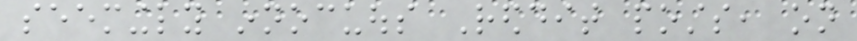seemingly innocuous Reddit posts, on
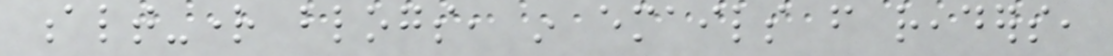alt-right blogs, in emails from readers,
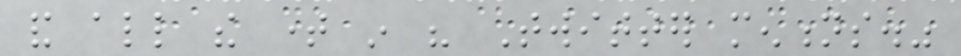and all the time in his Twitter mentions."
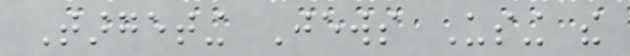Targeting Jews Using the
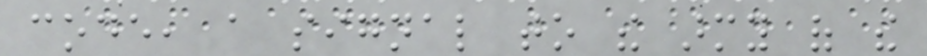code, a signal to the army of the
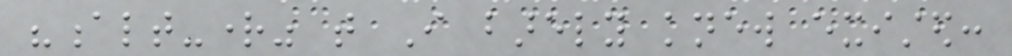"alt-right" that I barely knew existed:
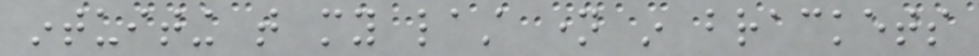intuiting that my last name in brackets
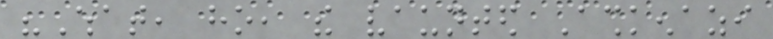"What, ho, the vaunted Ashkenazi
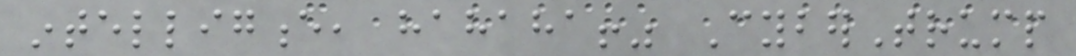intelligence, hahaha!" CyberTrump
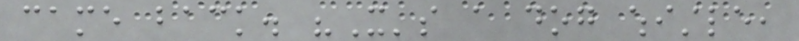came back. "It's a dog whistle,
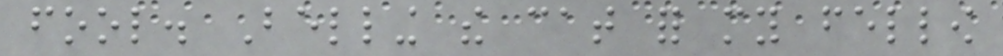fool. Belling the cat for my fellow
